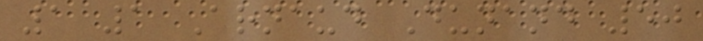1 1 Arnaud Dunand 50
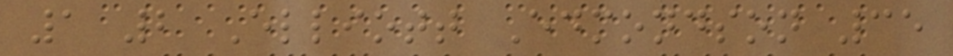1 2 Elliott Edmondson 35
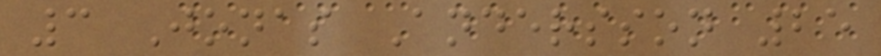3 Jonas Andersson 25
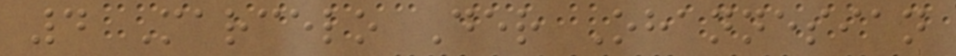4 Marcelo Der Ohannesian
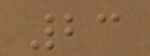23
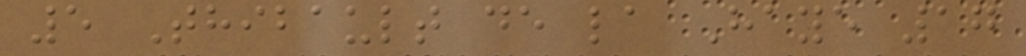5 Thibault de la Haye 17
